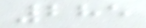285
